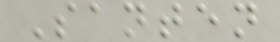Santen
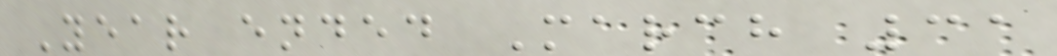Year ended March 31
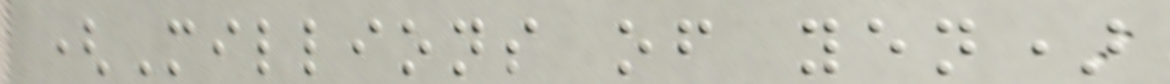(Millions of yen)
